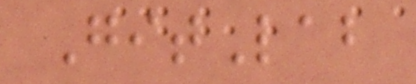GitLab
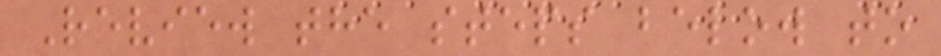Review the steps below to
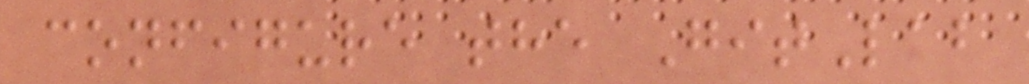configure the GitLab
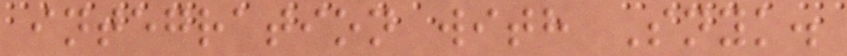integration with Snyk.
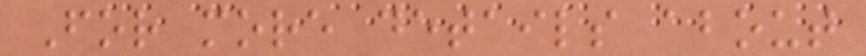For more details about
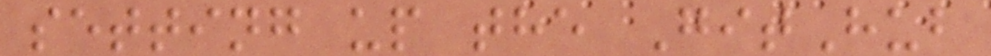setting up the GitHub
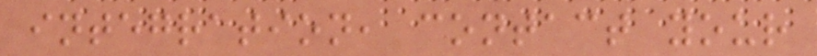integration, contact your
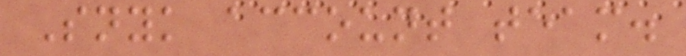Snyk account team.
